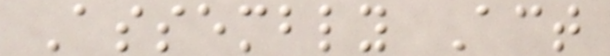Assembly Act
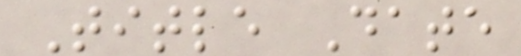Title Date
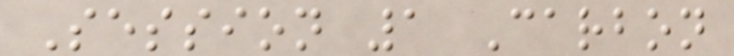Session 1 Carbon
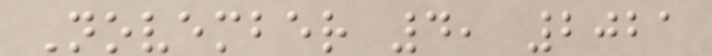November 4, 2021
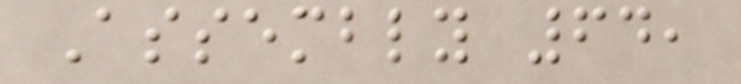Assembly 64,
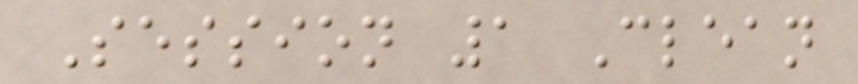Session 1 Clean
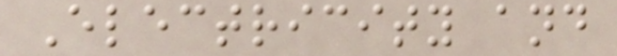Electricity and
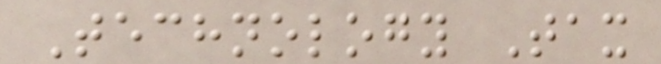Technology Tax
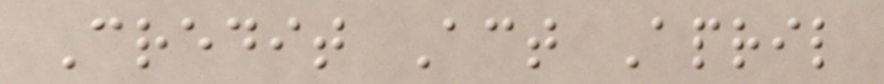Credit Act April
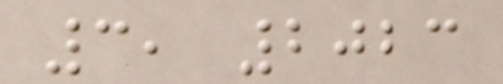3, 2023
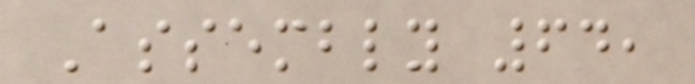Assembly 64,
